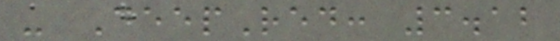- DeepRed: 3.12
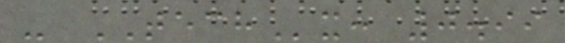- TECHx: 0.99
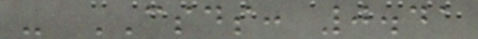- CSDS: 0.41
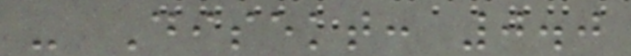- Disekt: 0.0
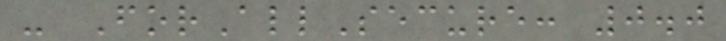- ForAllSecure: 0.0
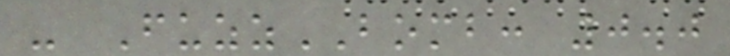- FuzzBOMB: 0.0
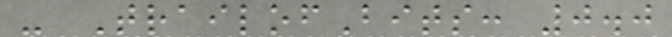- TrailofBits: 0.0
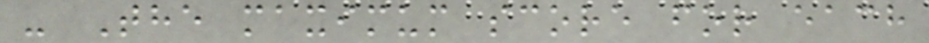- The maximum score for each
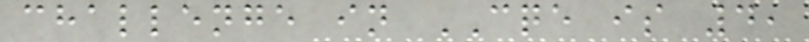challenge in CQE is 4,
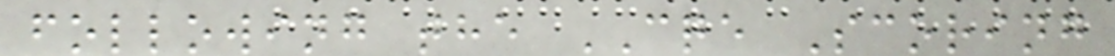following the CQE Scoring
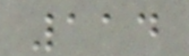114
